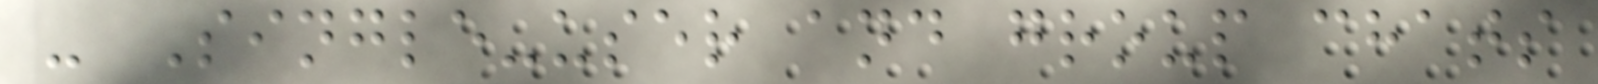- Single-user and group chats
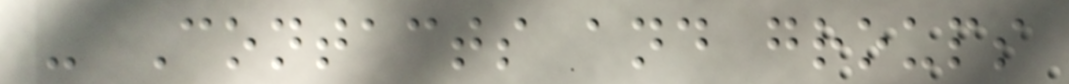- Contacts and groups
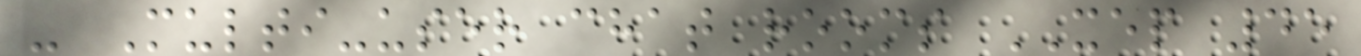- Multi-user chat rooms XEP 45
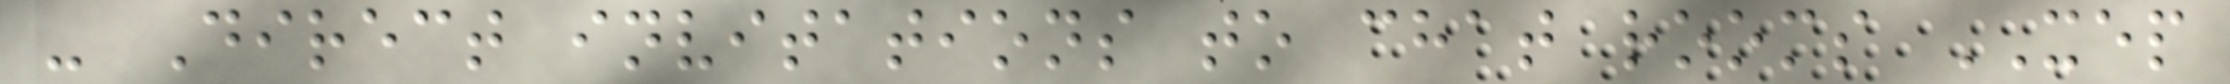- Direct invitations to chat rooms XEP
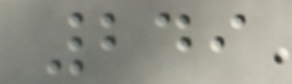249
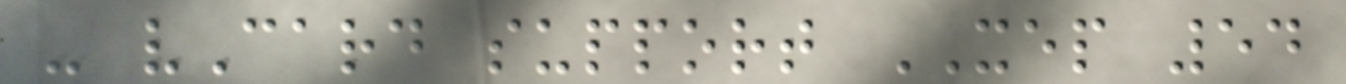- vCard support XEP 54
